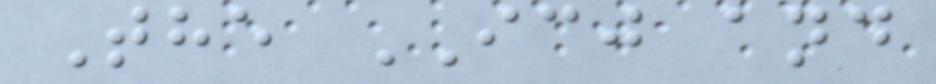The ICJ and
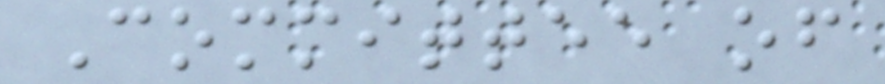Committee of
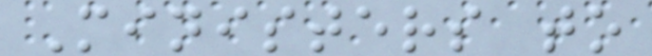Ministers to
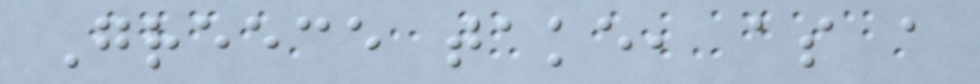Greece take, as a
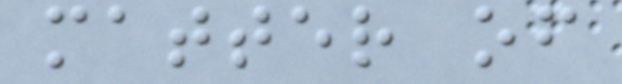matter of
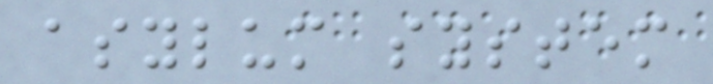asylum system
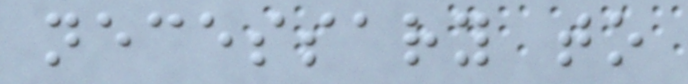necessary to
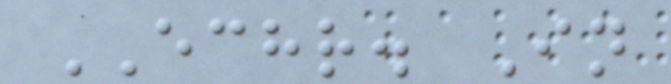ECHR. In
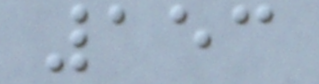153
